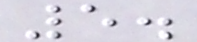5.
